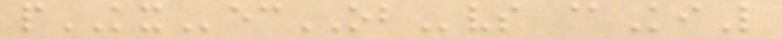pKXecOBvs @KiL
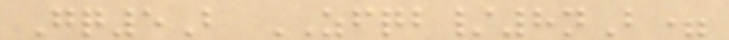Gq5B ZFQB/8nB=
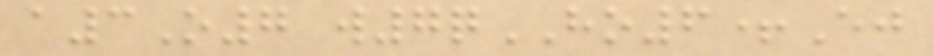a3O7 w7qHO6+Ej
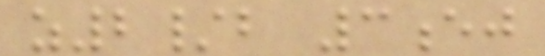z2/b 3ej
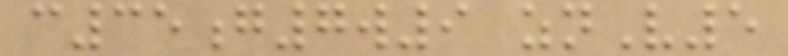c35g7w9 znV5
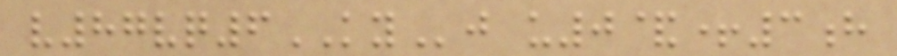v87vq6KYj u0&+3h
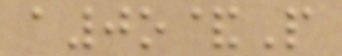a0o&P
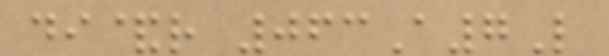di&r 063A7L
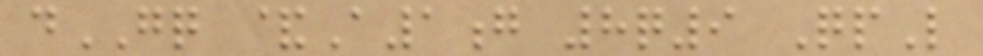dGQ &A1g 8q9 QpL
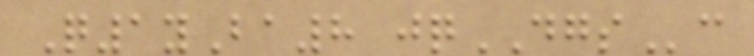Q1yBa8 jqDGSc
